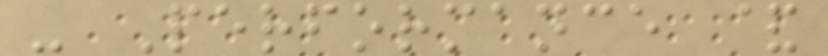- Performance &
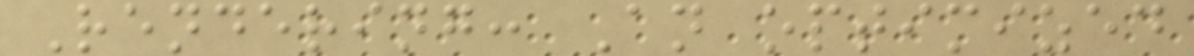Rendering: An optimized
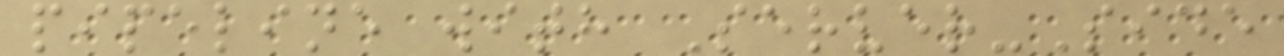pipeline with Server-Side
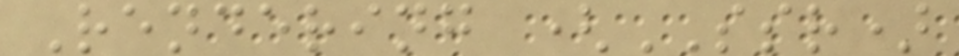Rendering (SSR)
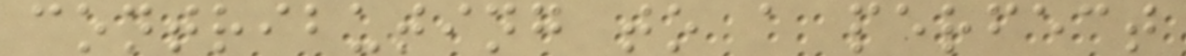contributing to a perfect
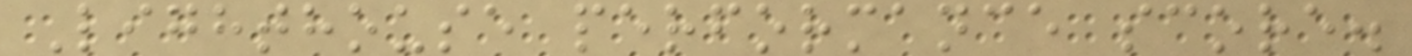Lighthouse performance score.
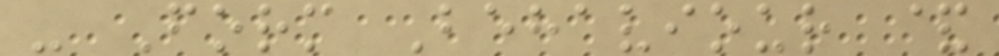- Form Behaviour &
